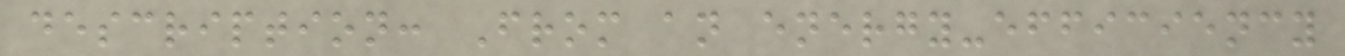description: From an energy-efficiency
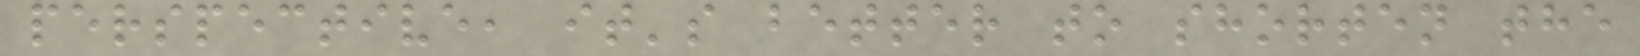perspective, it's better to shorten the
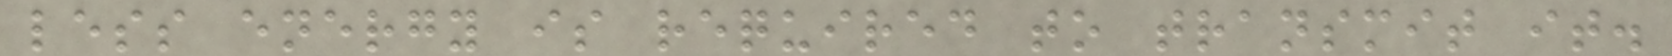less energy is required to transmit it.
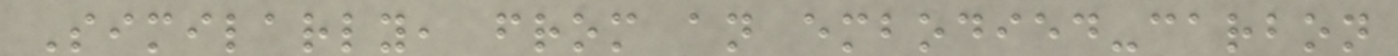Similarly, from an embodied-carbon
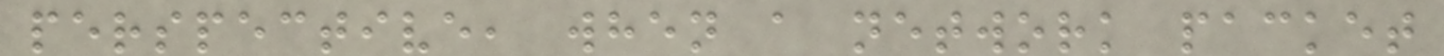perspective, when a network packet
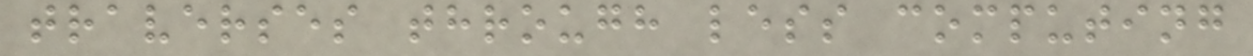traverses through less computing
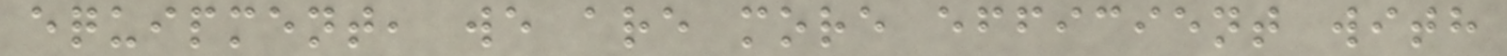equipment, we are more efficient with
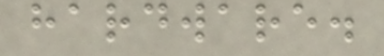hardware.
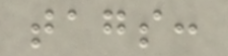tags:
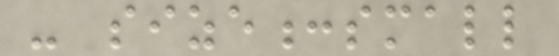- size:small
